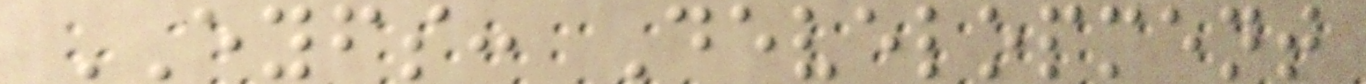EYFS: Development
